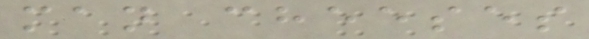man cheeses
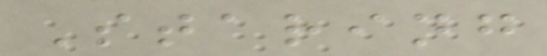Staring
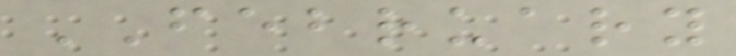FEBRUARY
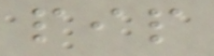pip
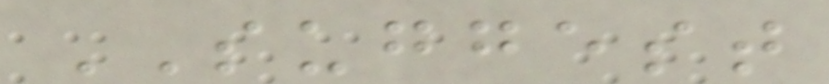SUGGEST
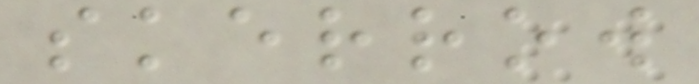skerrow
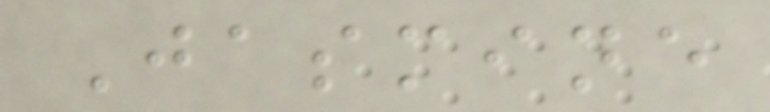Jasmine
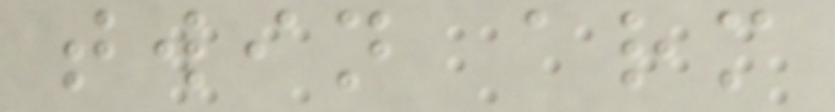twin arm
